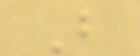B
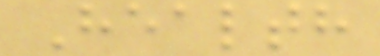Health
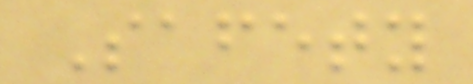Safety
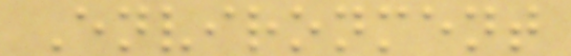Environment
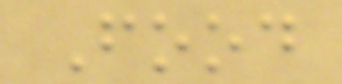Food
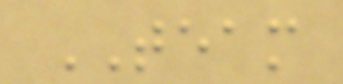TEAM
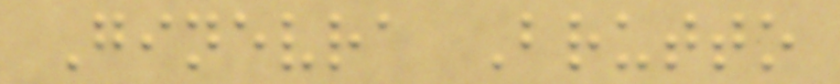Ginevra Brutto
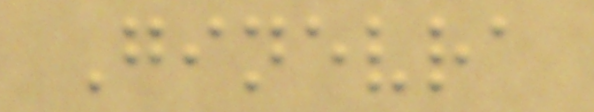Ginevra
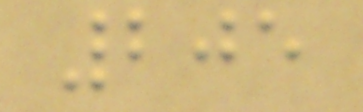205
